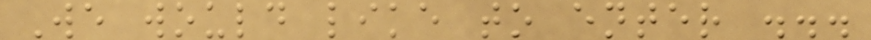We would like to enter ...
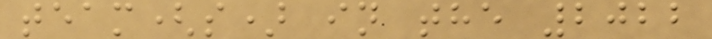team(s) in the 2022
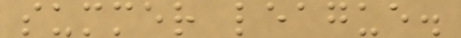summer league.
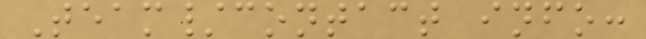Team/contact info:
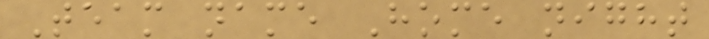Team name Home night
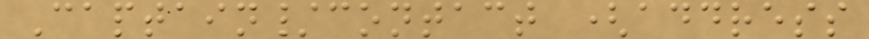Captain/contact (address
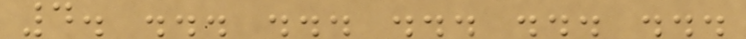4. ... ... ... ... ...
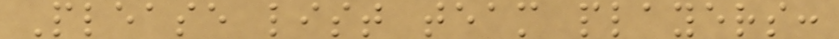Please list team players:
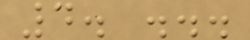4. ...
